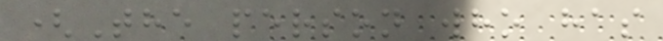(The person who has
